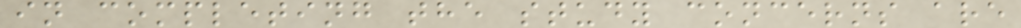in completing the study concerns are
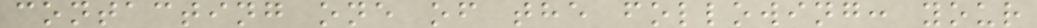contacting one of the following: your
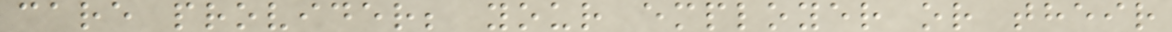care provider; your employer or their
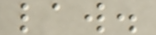law.
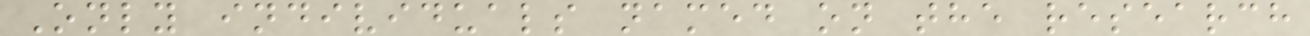Only individuals named on the research
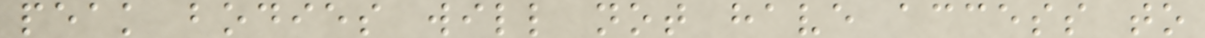peak bodies will not have access to
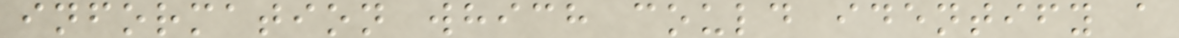information which could identify a
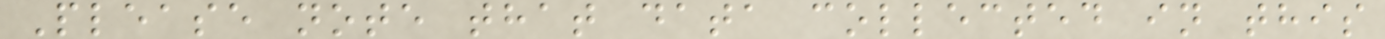Please note that data collected in this
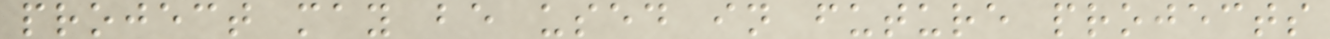project may be used in future projects
